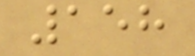158
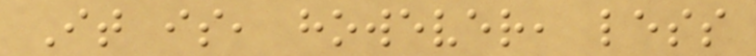It is, however, less
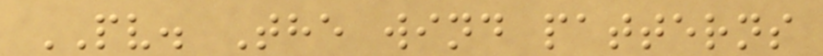PV. The wind patterns
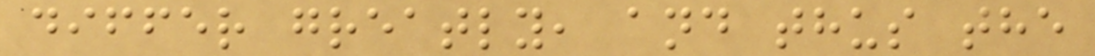differ greatly, and thus the
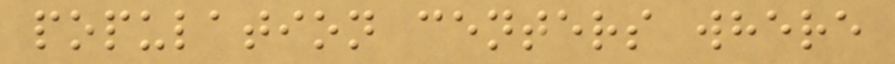population centers where
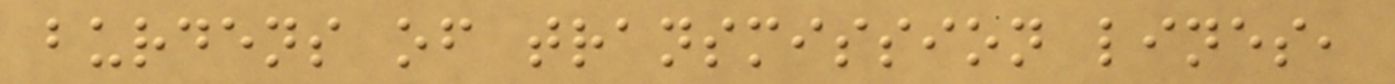burdens of transmission lines,
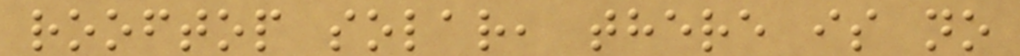rooftop solar, there is no
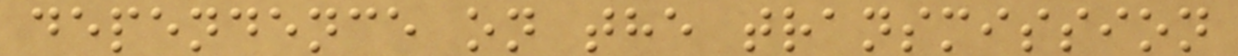dependence on the transmission
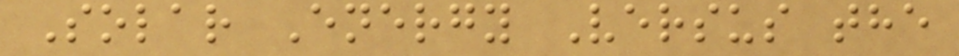Solar Energy Versus the
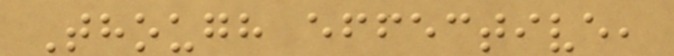Though effective,
